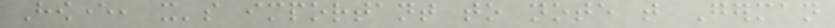However, it's important to note that German
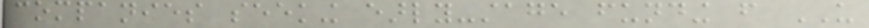companies seeking early-stage funding from US
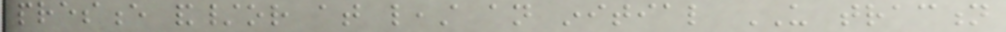presence and/or at least an initial US traction
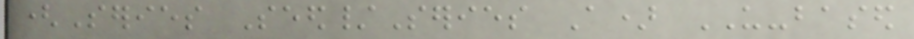(Series Seed/Series A) US-based
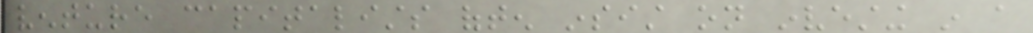venture capitalists often insist on investing in a
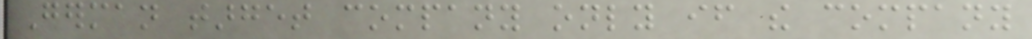German target company only if the company
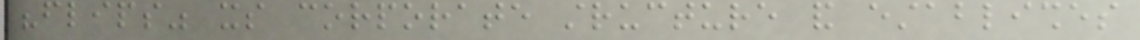"flips" its corporate structure and establishes
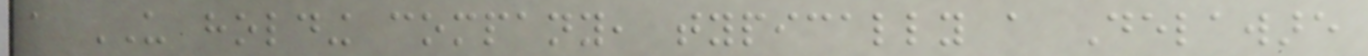a US holding company, typically a Delaware
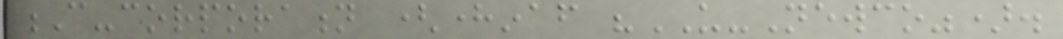C-corporation (hereinafter "US-Newco").
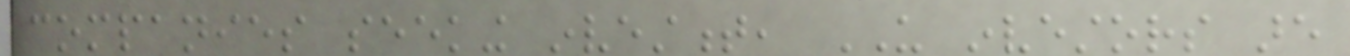companies seeking investment, US investors are
